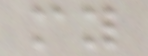my
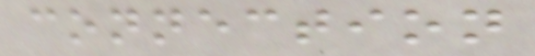connection
